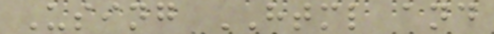Using HTML and
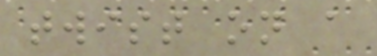twist on a
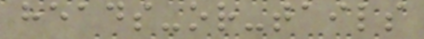heads-or-tails
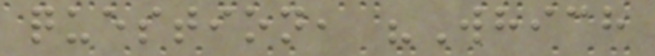question, "Which
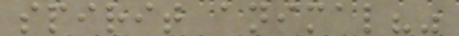spirit animal?"
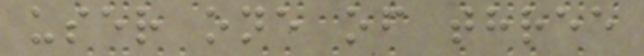user one of three
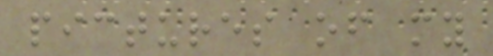pictures of my
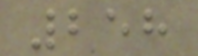258
